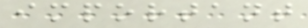important
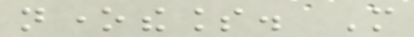nonetheless. More
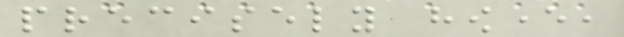precisely however,
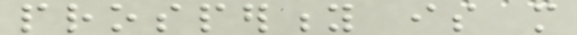prosperity is more
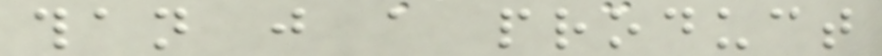than just a product
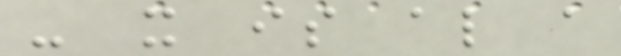- it is also a
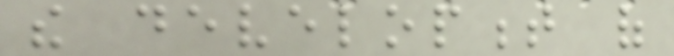the development of
